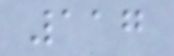117
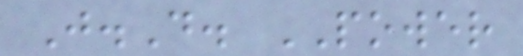J.D. POWER
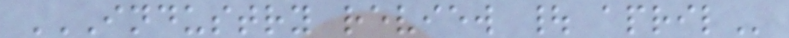INDUSTRY REVIEW | APRIL
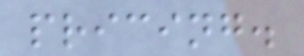pricing.
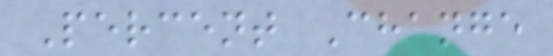Percent Change
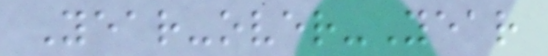Year-over-Year
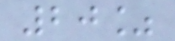20%
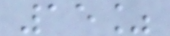15%
